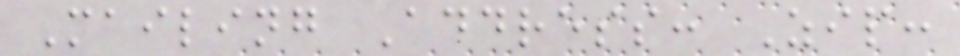Mailing Address: Zip:
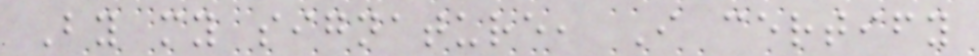By my signature, I certify
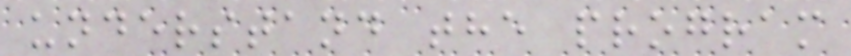understand the program
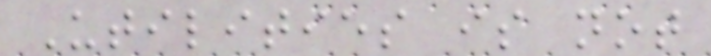Utilities is not
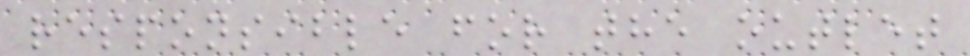responsible for the outlet
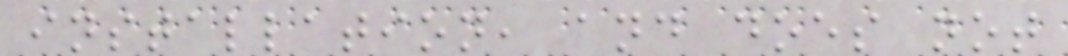installation, and does not
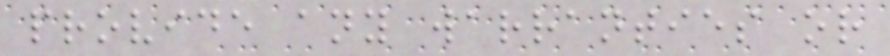provide any warranties or
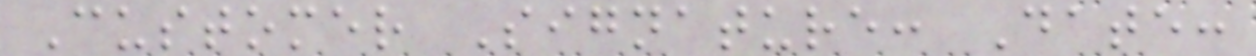Customer Signature: Date:
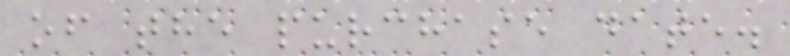of the purchase date.
